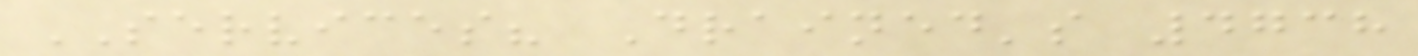SERVICES? Drained's 4738
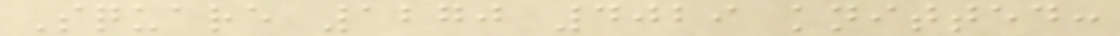Square 1270 4029 knitted:
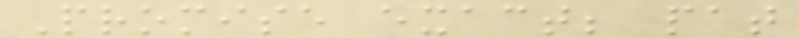Promise exact; pat
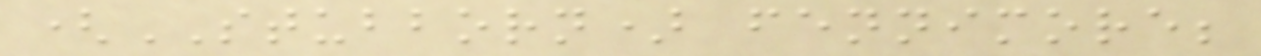(STUBBORN) fennimore;
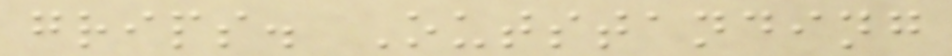grips. Outstanding
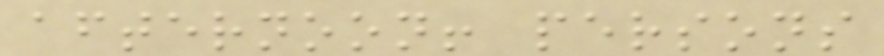afternoon! persons
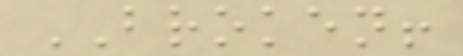BROKEN!
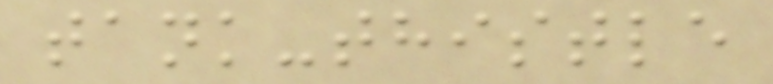tank-thistle
